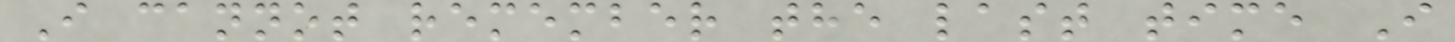I cannot remember the last time I
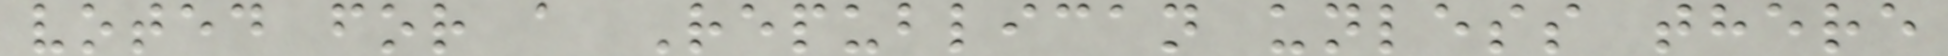voted for a Republican unless there
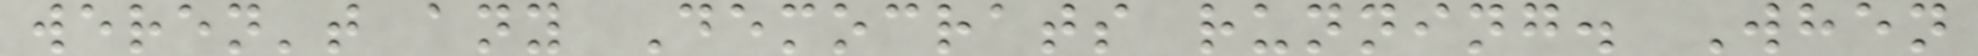weren't any Democrats running. When
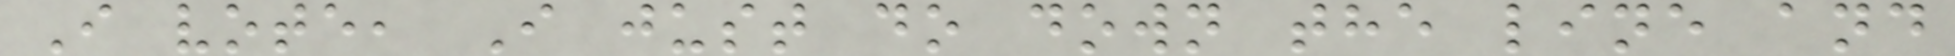I vote, I just do down the line and
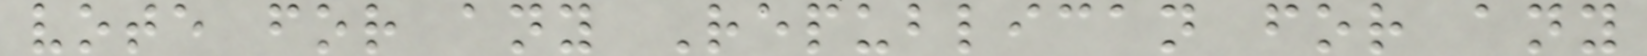vote for any Republican for any
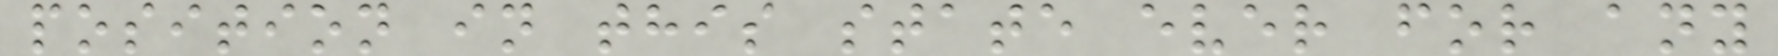position in this state ever for any
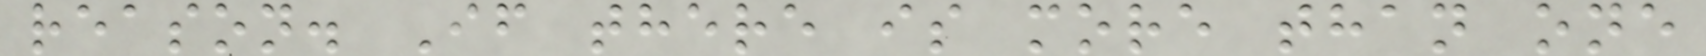reason. If there is more than one
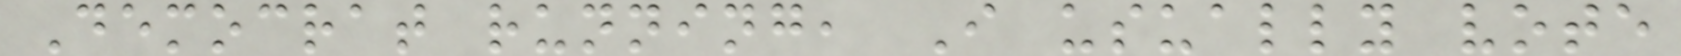Democrat running, I usually vote
